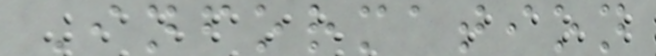Information
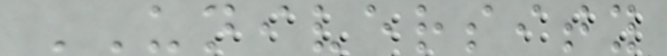UNIVERSITY
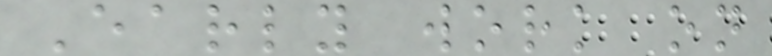Early work on
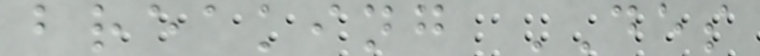breaking DES
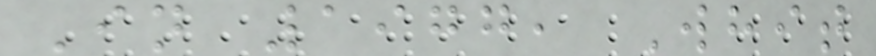In 1977, Whit
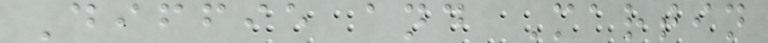Diffie and Martin
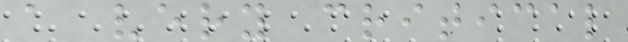a very critical
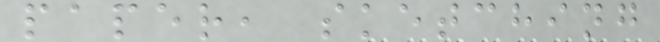paper, sketching
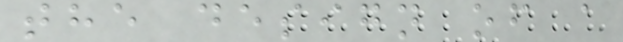the design of a
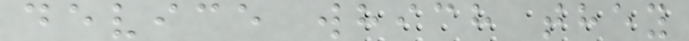device which they
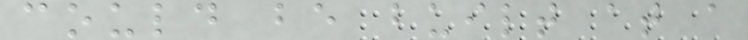could be built at a
